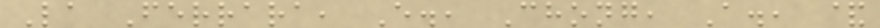La Ferrara, E., Chong, A., &
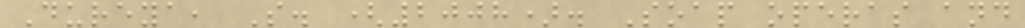Dureya, S. (2008). Soap operas and
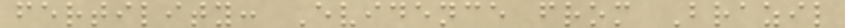fertility: Evidence from Brazil
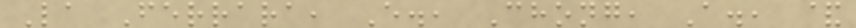La Ferrara, E., Chong, A., &
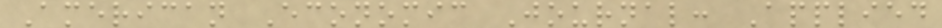American Economic Journal: Applied
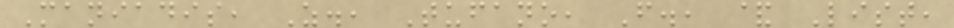Maniadis, Z., Tufano, F., & List,
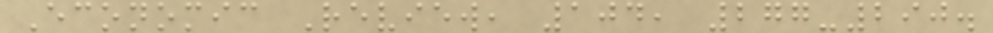Economic Review, 104, 277-290.
